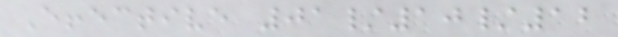Effective 01/10/12
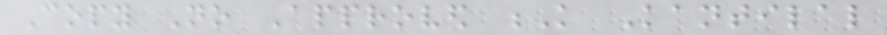Copy No Approved K Kantilal
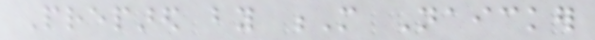Prepared by M Naicker
